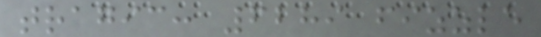tragic: 6289 fizzle
